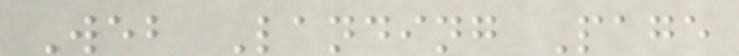Web Landing Page
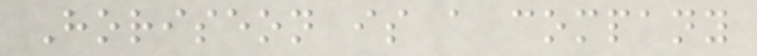Horiseon is a company
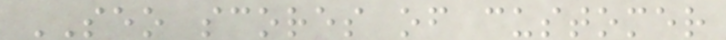SEO scores of customer
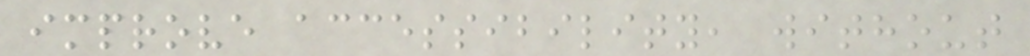improve accessibility, without
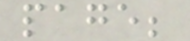page;
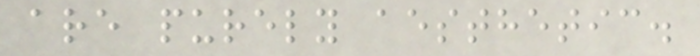are purely aesthetic.
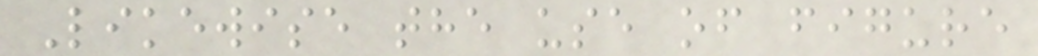Likewise the use of figure
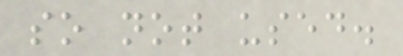so not used.
